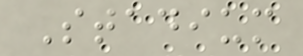Stadium
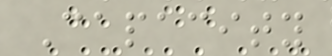Capacity
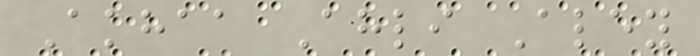Akhaa Ahli Aley
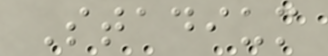Stadium
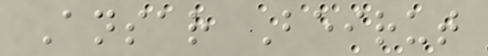Ansar Beirut
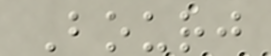Bourj
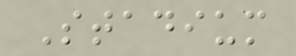Stadium
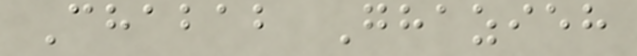Chabab Ghazieh
